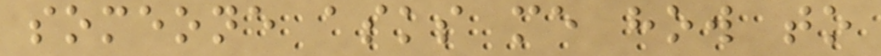someone asks me how to
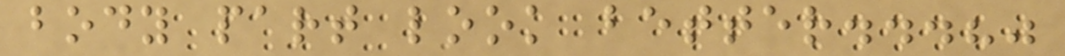body part look better...?"
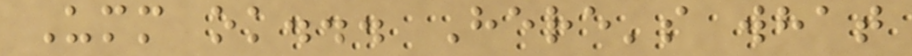Umm ok... Here's what
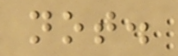not.
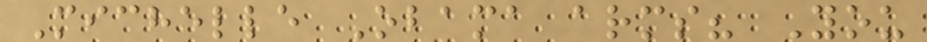Michelle Obama arms? You
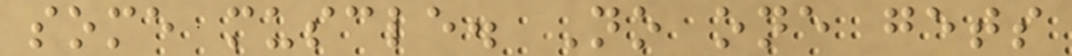some muscle. No one gets
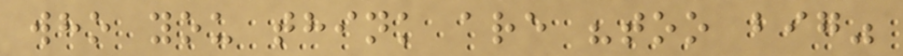who you think are "too big"
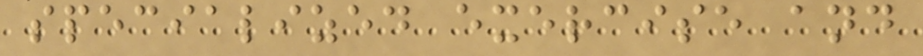specialized exercise and
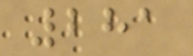281
